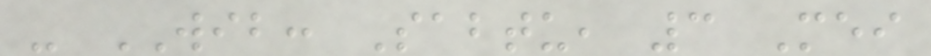- WIB: Sabtu, 3 Mei
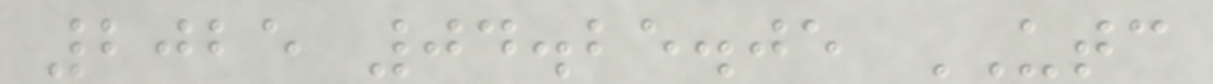2025 04.25.05 UTC
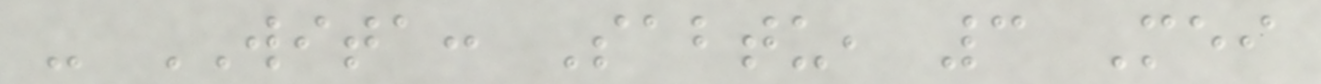- WITA: Sabtu, 3 Mei
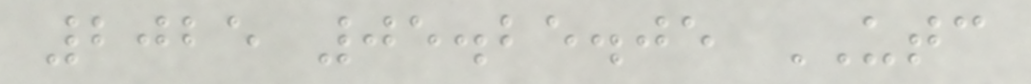2025 05.25.05 UTC
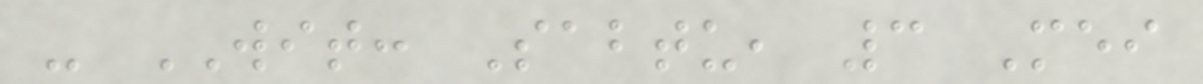- WIT: Sabtu, 3 Mei
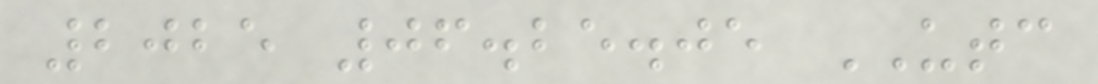2025 06.25.05 UTC
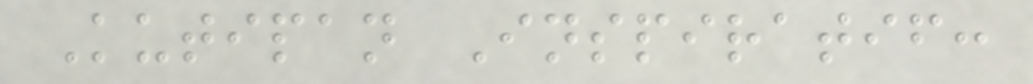Kutipan Inspiratif:
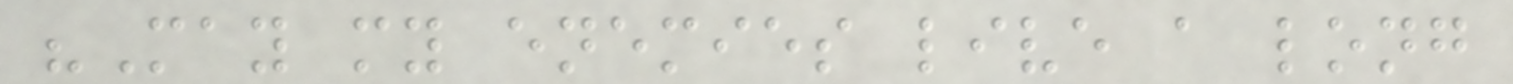"May my enemies live a long
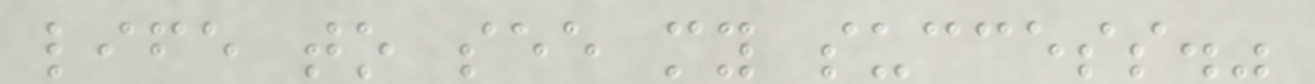life to see my success."
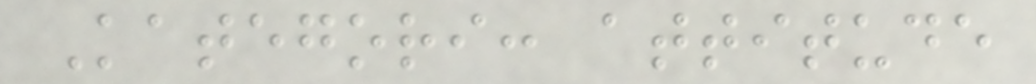Kategori: attitude
